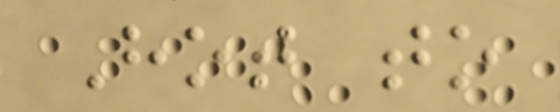Hot to
